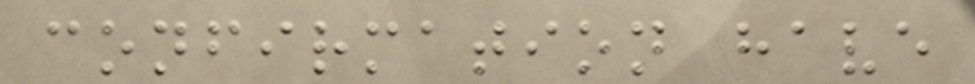confirmation have
